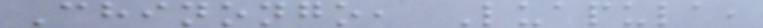Chinongo, Luapula,
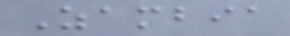Zambia
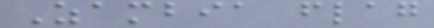Zambia flag
